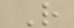R
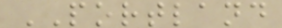PORTLAND
